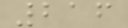216
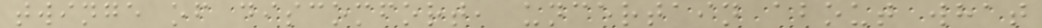twinge of discomfort, uncertain about what
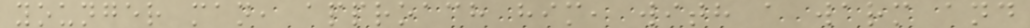younger man, approach him, with a warm and
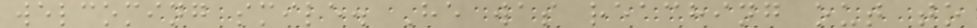welcoming smile. He was reaching out to
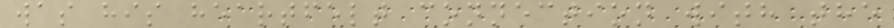was his heartfelt connection with the
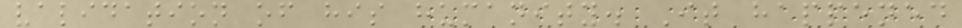validation of his humanity. It happened
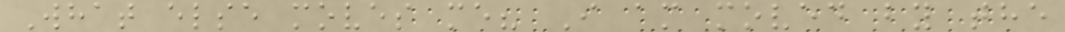What else moves me? I am moved by the
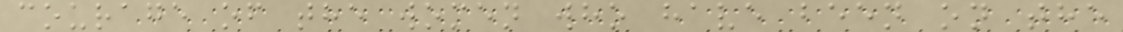courage of the women who have been on the
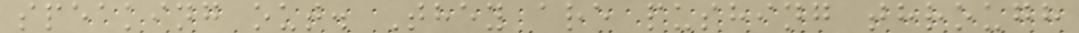speaking out. They are pushing through
